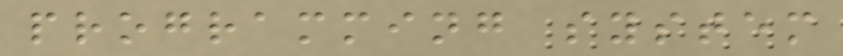programming system
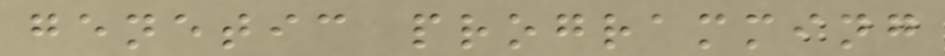genetic programming
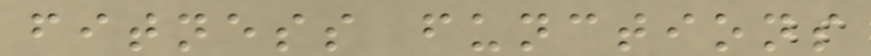fitness functions
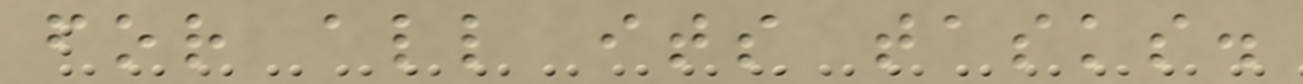for all its tasks.
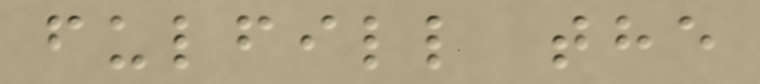fulfill the
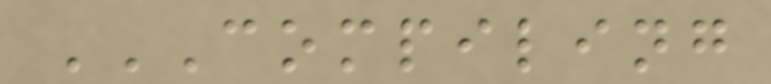COMPILING
